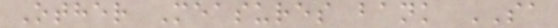Other Measures bank SA
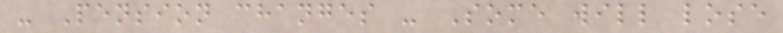- Pension changes - Some will lose
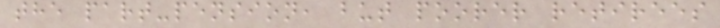the part-pension, but poorer retirees
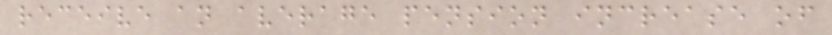receive an average pension increase of
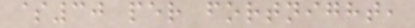$30 per fortnight,
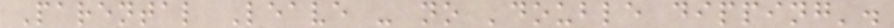Parental Leave - no 'double dipping'.
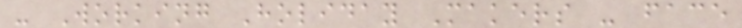- Working Holiday Makers - face
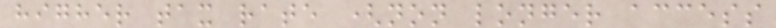higher tax rate (non longer access
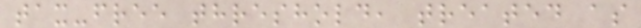tax-free threshold, treated as
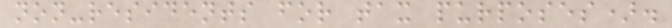non-residents for tax purposes).
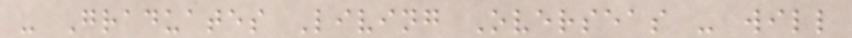- Graduates Living Overseas - will
